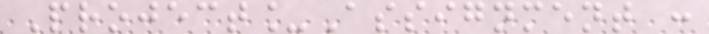Project_Assignment :
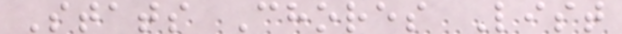Stats Chores List
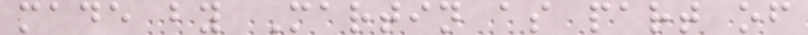made by Martin as part of
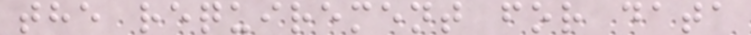the requirement for data
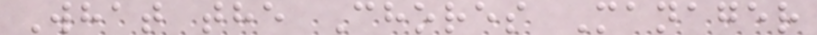What the Chores Manager
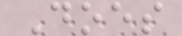Does
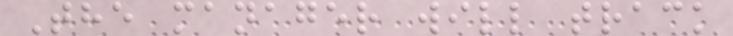The manager will track
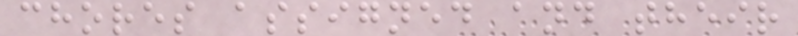chores assigned and their
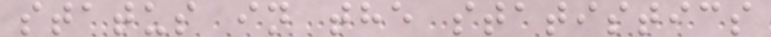status in the statistics
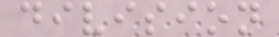division
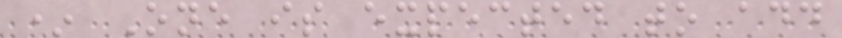* One is expected to add
